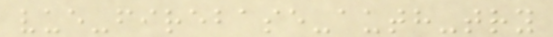vue-firebase-auth-try
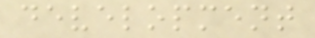development
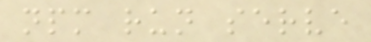npm run serve
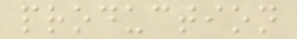production
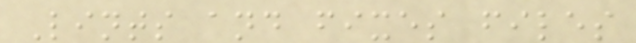Lints and fixes files
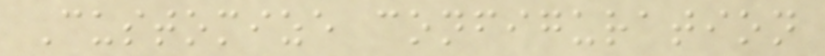Customize configuration
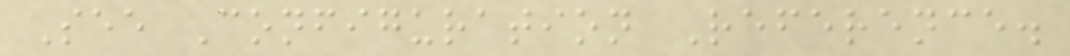See Configuration Reference.
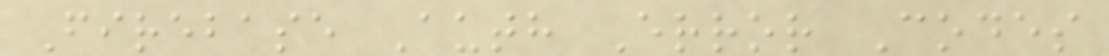Firebase Auth Error Codes
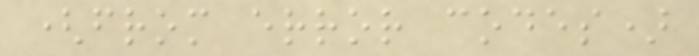(from error codes)
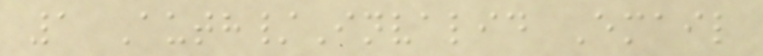1 Auth/Invalid Email
